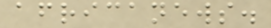africanews.
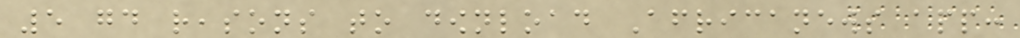5 good reasons to download Africanews app:
